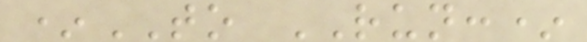*TO RUN:*
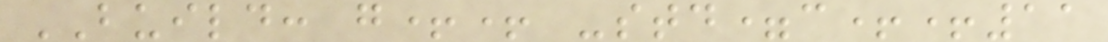BUILD: g++ -std=c++11
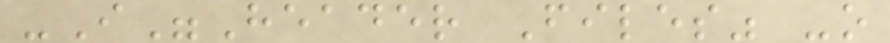-I"Header Files" -o
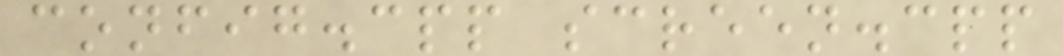config.cpp screen.cpp
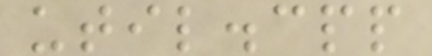util.cpp
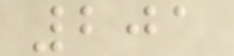201
